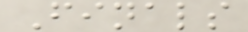Finals
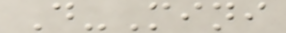D-Mini
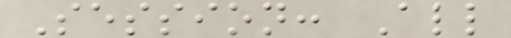Session: All
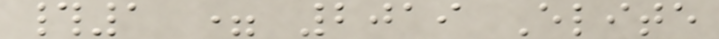#1 = 2019 Elite
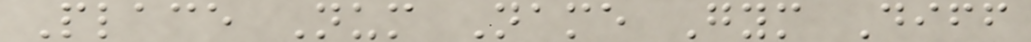Place Num Name Gym Diff
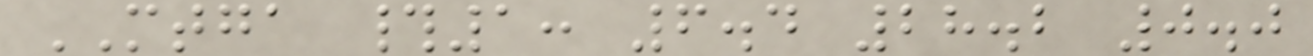MTGA #1: 6.4 28.2 0.0
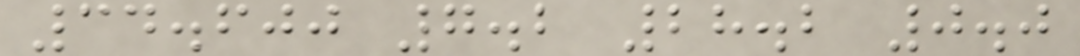34.600 7.2 28.2 0.0
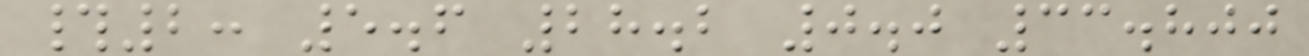#2: 5.6 28.2 0.0 33.800
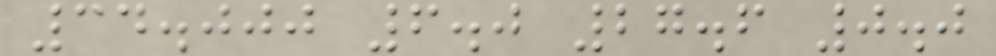34.000 6.0 27.6 0.0
